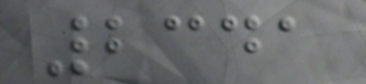2341
